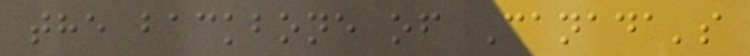the backbone of Canada's
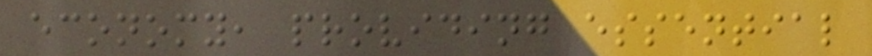economy, providing essential
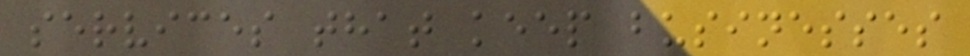services that keep businesses
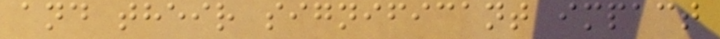and their significant impact
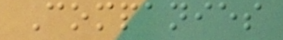Companies
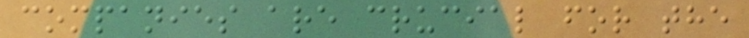companies are crucial for the
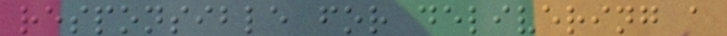responsible for delivering a
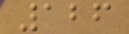126
